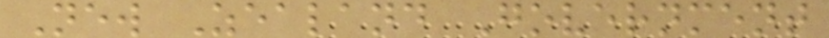New Zealand Government
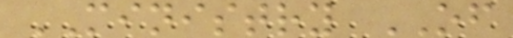MINISTRY OF
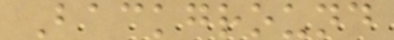Background
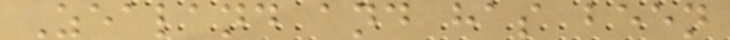Zealand and has been
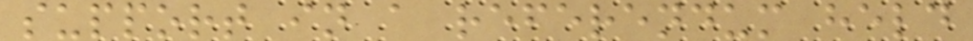support in a referendum held
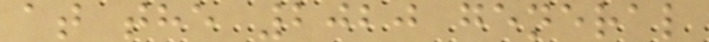at the 2020 general
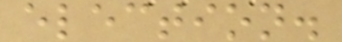election.
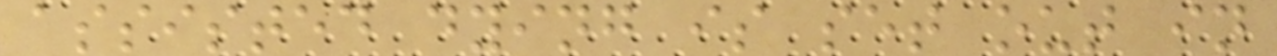assisted dying is set out in
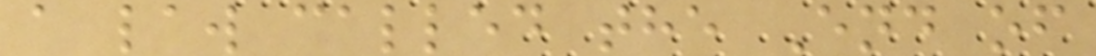a law called the End of
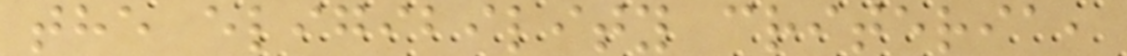the eligibility criteria,
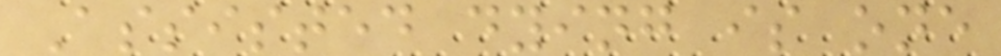Assisted dying is one
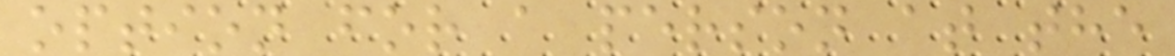option for a person at the
